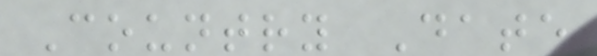Country Date
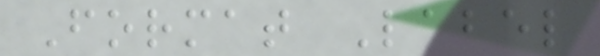Format Label
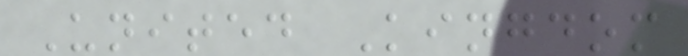United Kingdom
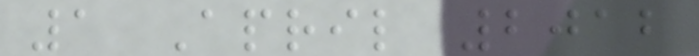1 April 2012
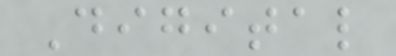Digital
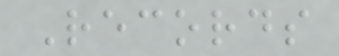Records
